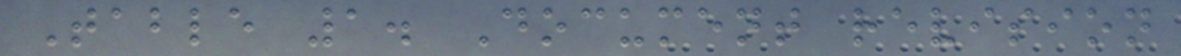Table 1. Document revision
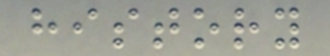history
